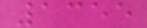1355
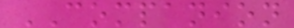COMPANION
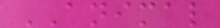ANIMAL
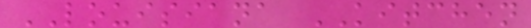LOUISIANA KITCHEN
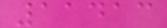11413
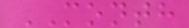MONTH
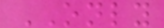ONLY
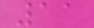11
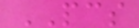PCS
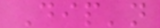Dip'n
